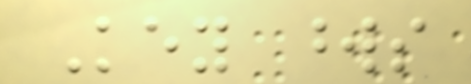Key words
